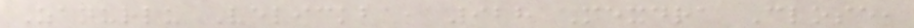Zanurlu Velickba, 928 Mexdra Close,
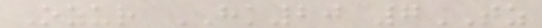Ozur HK20 7TZ
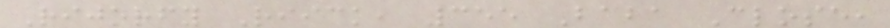Rijorfy Riick, 355 Baba Close,
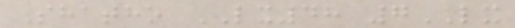Shatho LX48 7LX
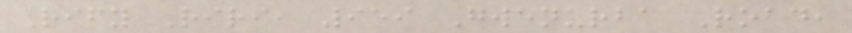Rify Riri, 959 Gwenurba Road,
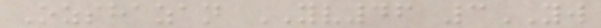Ozshazan YV46 3YW
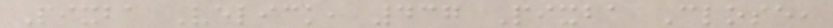Pixba Velick, 437 Pixba Close,
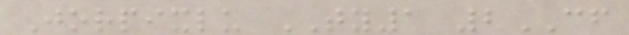Jorpixlu TY1 2CF
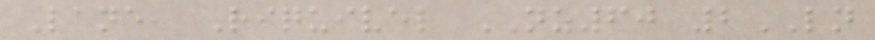Lane, Riquivel NZ60 2LN
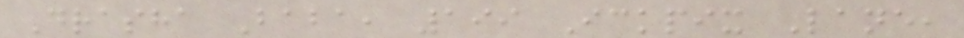Drasha Baba, 199 Ickpix Lane,
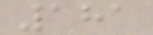181
